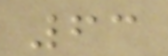63
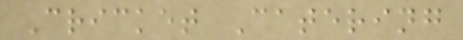Cricket Catering
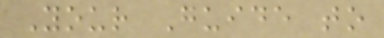Your Guide to
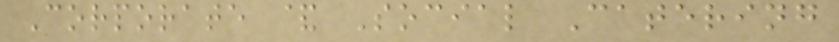Corporate & Social Catering
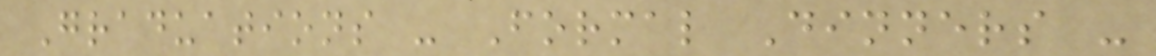Graduations - Formal Dinners -
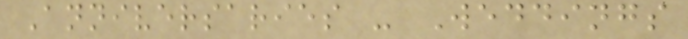Anniversaries - Weddings
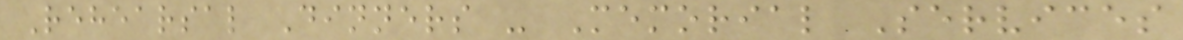Rehearsal Dinners - Memorial Services
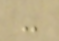-
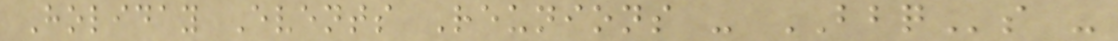Holiday Events Reunions - BBQs -
